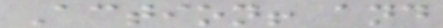Action! and
